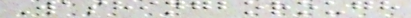Washingborough
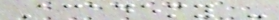Academy -
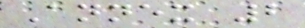Annex 2
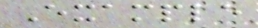Example
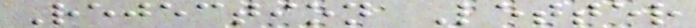Rejection Letter
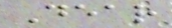Dear
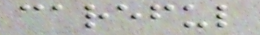careful
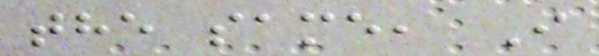the same, I
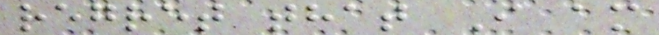regret that I am
